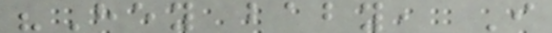"Hey baby, I
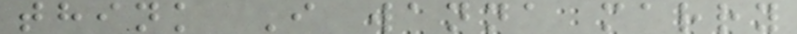think I wanna marry
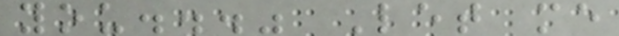you..." Let me
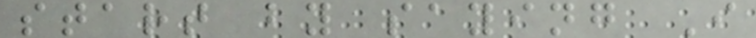start by saying I
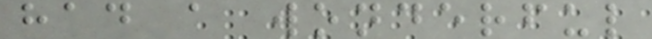had a wonderful
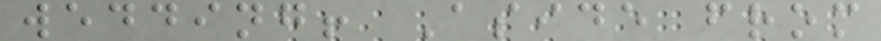wedding! Aside from
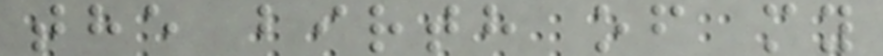the birth of my
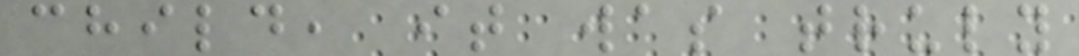child, it was truly
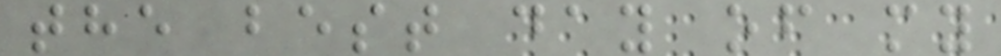the best day of my
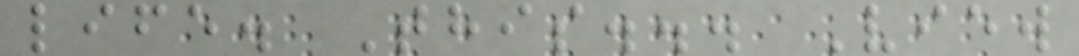life. This... View
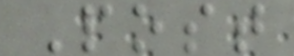Post
